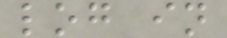log in
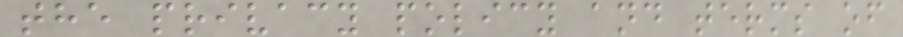the privacy policy and terms of
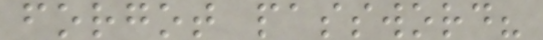forgot password?
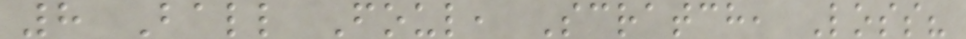8 Ball Foul, Scratch, Loss?
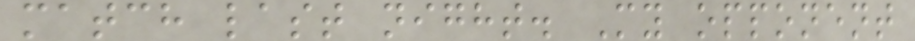match last night. My opponent
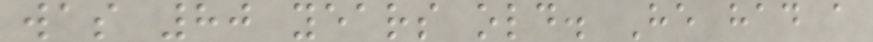was 80 years old. He had a
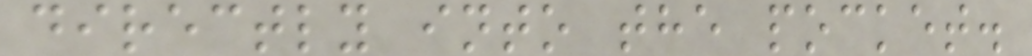directly into the pocket.
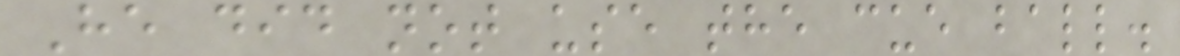He did not use the cue ball.
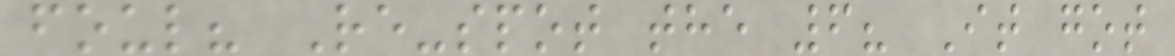foul? Re-spot the 6? It got
